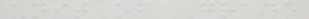unit of Grade
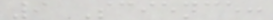9 Science:
